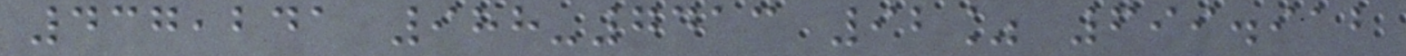437,241 988-7413 92% 699.912
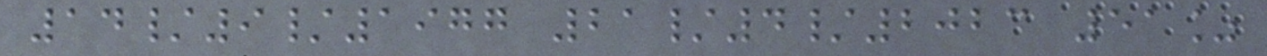14/9/1977 21/4/2023 51%
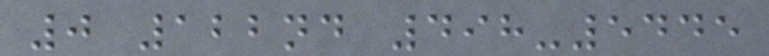0 122nd 498-5445
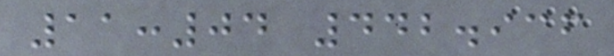11:04 442.936
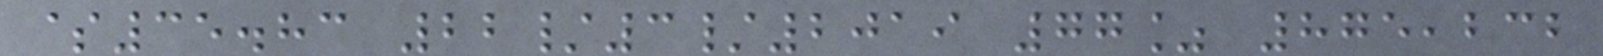$35.83 22/3/2019 77% 875,232
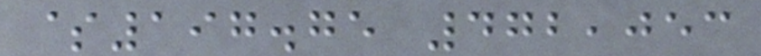$197.75 472,053
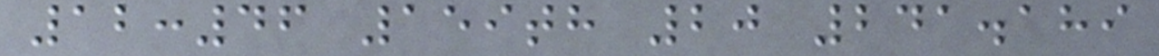12:46 159th 20 241.189
